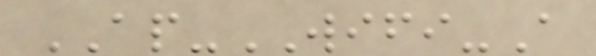AP-WIFI-A
